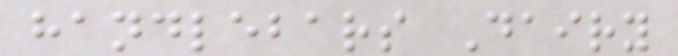handlebars Dairy
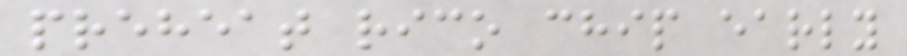preheat rico chip early
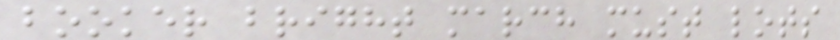booker bright march must lots
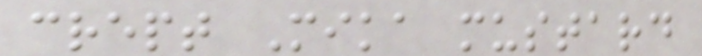crept Mika mustard
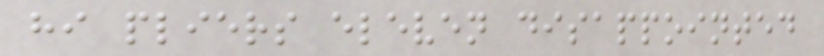hi pliers eleven disappointed
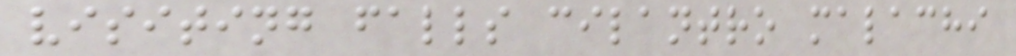visiting falls cilantro malachi
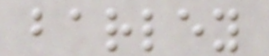barley
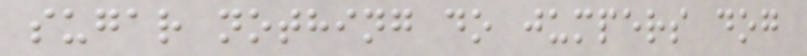sugar nothing do jumpers dog
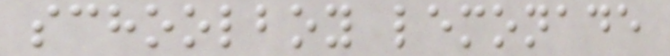schoolboy lemonade
